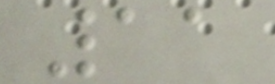11
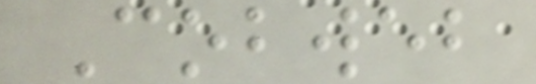Cobweb
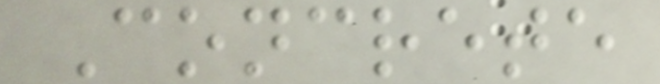Concrete
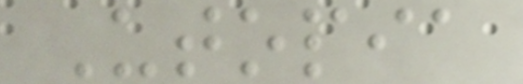Utopia
